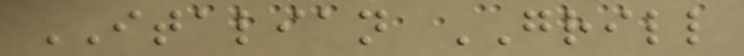ITALIAN GRILL
